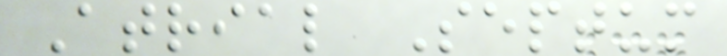Atrial Septum
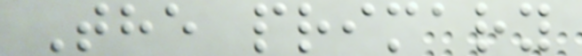The primary
